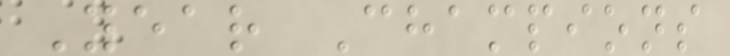Year Champions
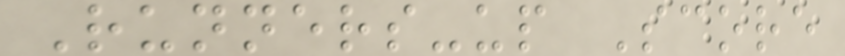Runners-up Score
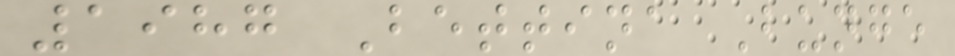1987 Bettina Bunge
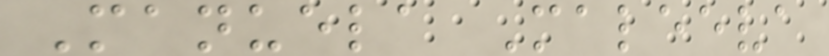Manuela Maleeva
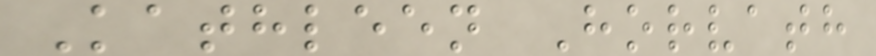Kathleen Horvath
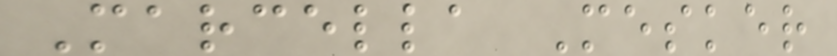Marcella Mesker
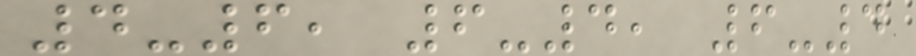4-6, 6-4, 6-4
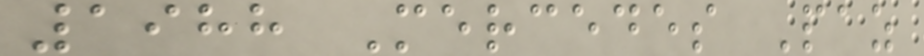1988 Mercedes Paz
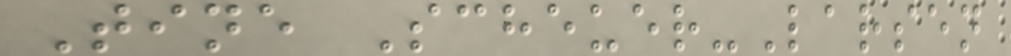Tine Scheuer-Larsen
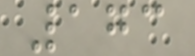173
